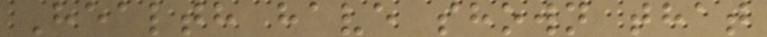Health have shown that
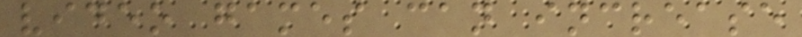video games can increase
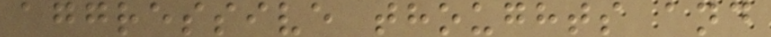aggressive thoughts and
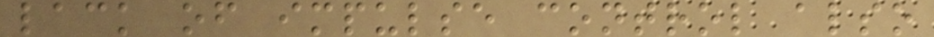lack of impulse control also
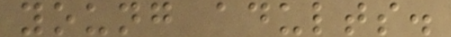young adults.
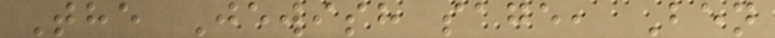The Jewish sage, Ben
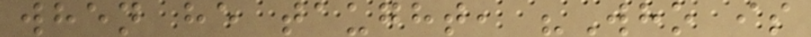when he taught, "Who is
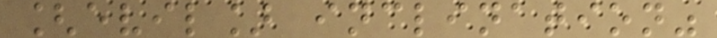[evil] inclination"
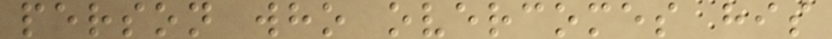person who overcomes his
